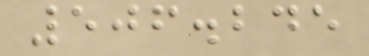506.245
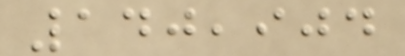140,904
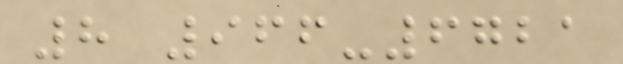8 966-6721
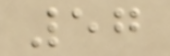57
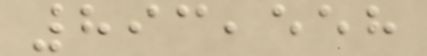893,558
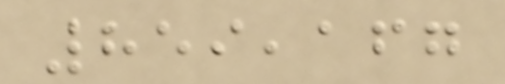859,167
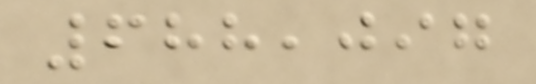688,097
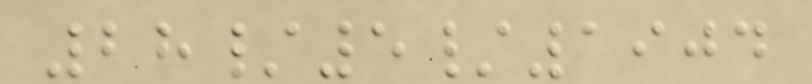28/5/1904
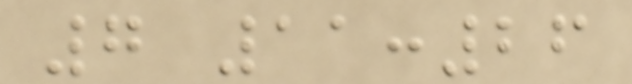7 11:26
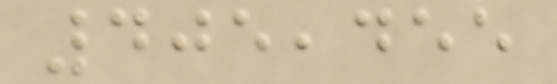405,455
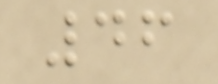46
